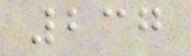237
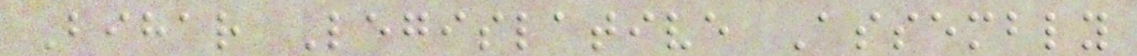Bihar Legislative Assembly
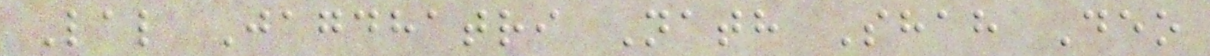Lal Jagdhatri Nath Shah Deo
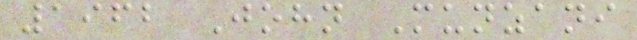1962 John Munzani
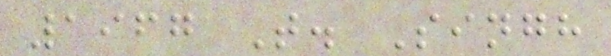1967 T. Singh
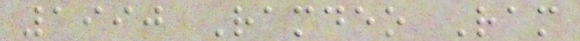1990 Ramdeo Ram
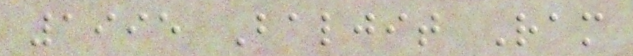1995 Baljit Ram
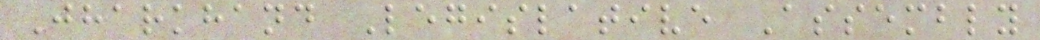Jharkhand Legislative Assembly
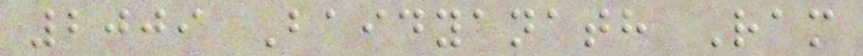2009 Baidyanath Ram
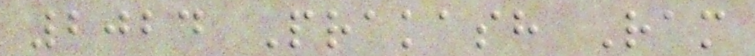2024 Prakash Ram
